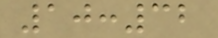10:32
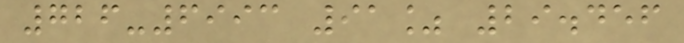726-6993 91% 29.456
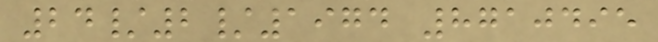24/2/1974 8710495
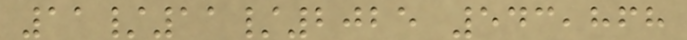11/11/2025 543,868
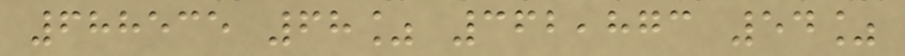688535 68% 362,873 54%
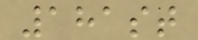181st
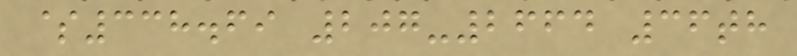$338.69 207-2664 36th
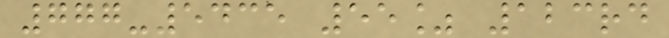777-5435 55% 123rd
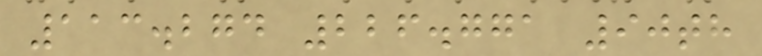113.274 226.771 90th
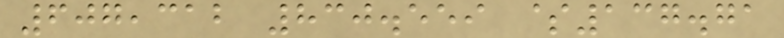607,312 830.559 $137.71
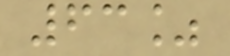63%
